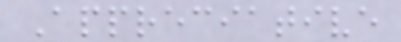Appreciative
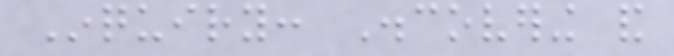Inquiry: Discovering and
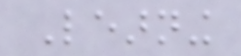Learning
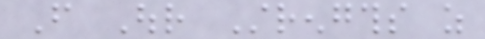From Our Strengths as
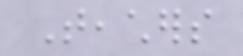Teachers
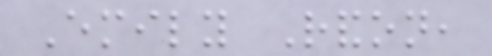Emily Randon,
